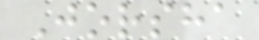Jorsha
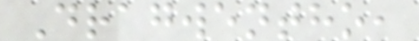Dragwentho,
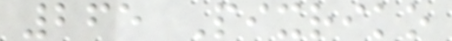265 Pixriko
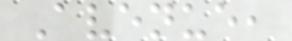Avenue,
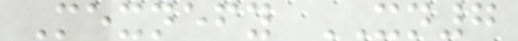Mexnefy XN7
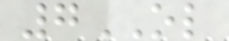7OL
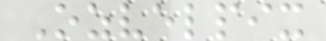Ozvelpix
